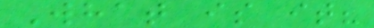What is it?
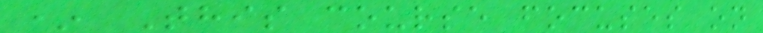* This course focuses on
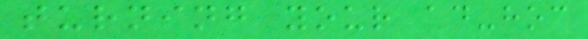turning your ad-hoc
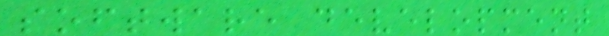software development
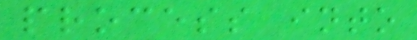process into
